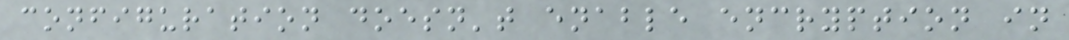configuration doesn't enable encryption in
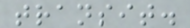transit.
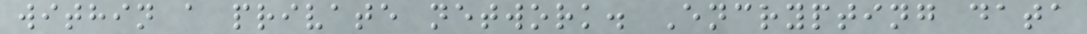within a private network. Encrypting data
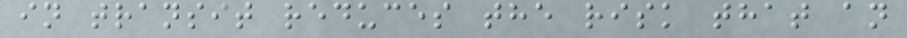in transit reduces the risk that an
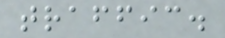traffic.
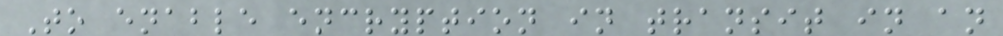To enable encryption in transit in an
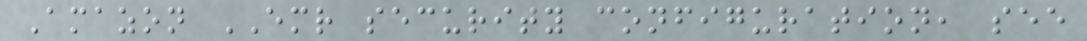Amazon EMR security configuration, see
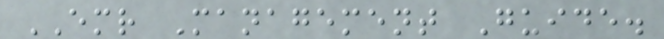EMR Management Guide.
